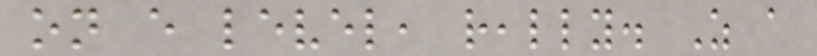on every level, really. As a
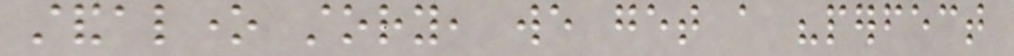standalone story, we get a "perfect
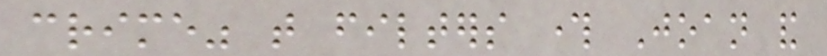crime" that filters through Joan and
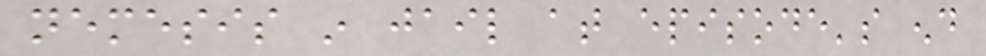nemesis in jail at episode's end
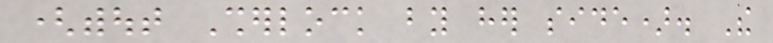(without Sherlock by her side). The
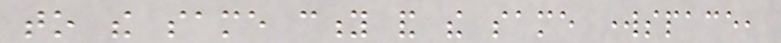to the same city and the same workspace,
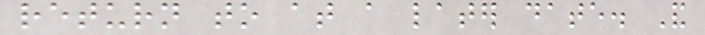return to at a later date. And
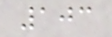103
